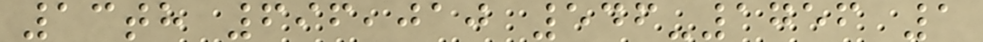13th 696,010 546-1756 1
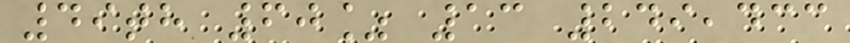49th 60% 13 249,433
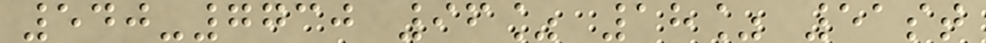540-7730 96% 18% 51st
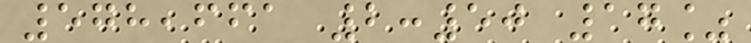578,661 2:50 17%
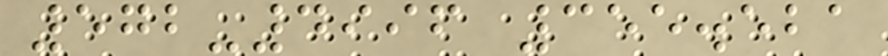572-4996 355.521
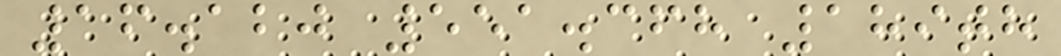16.120 551.368 189th
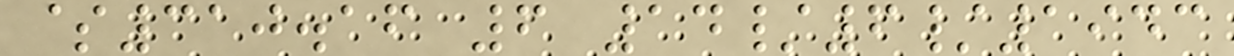$310.16 6 14/6/1943
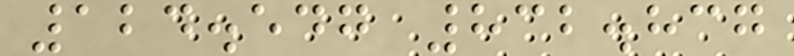124.547 832.837
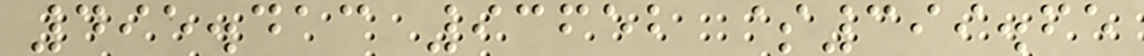495.413 93652 $399.65
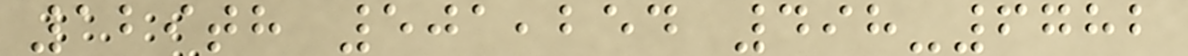129th 501,254 498-6782
